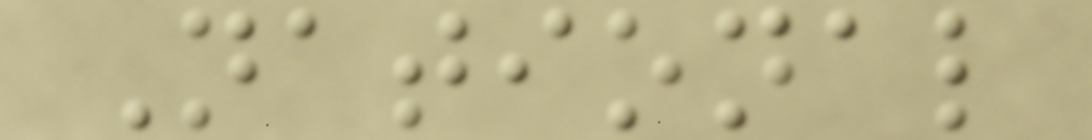National
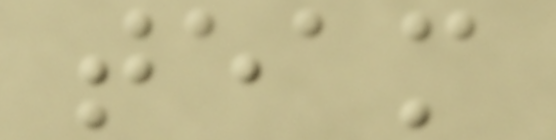team
